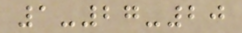1-27-20
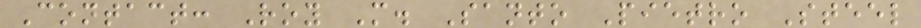Contact: Roy M. Santo Pietro Steel
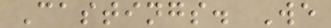Castings. We
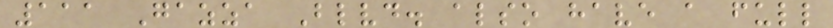111 Gazza Blvd. also have a full
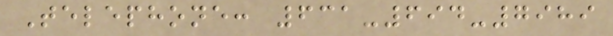Telephone: 631-694-7989
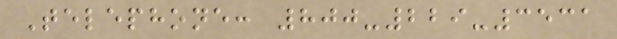Telephone: 800-229-3531
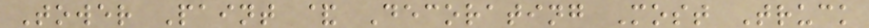Tower Paint & Decorating Most Truck
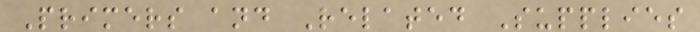Primers and Related Supplies
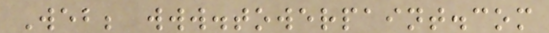Web; www.towerpaint.com
